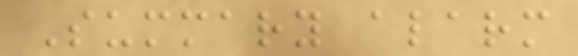Summary alarm
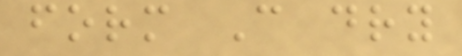form C dry
